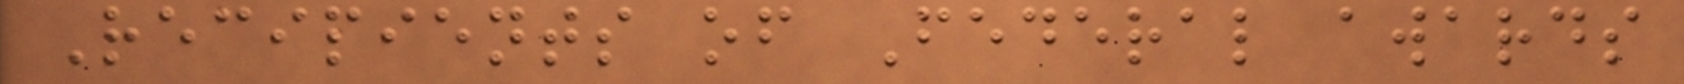Recipients of Federal awards
